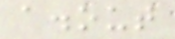a.out
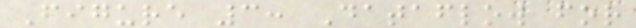Figure 3: Dataflow for
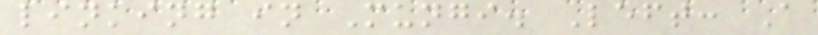linking in Mungi. Left: A
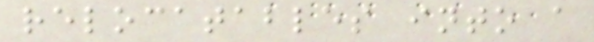relocatables into a
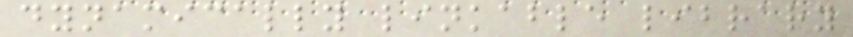dynamically linkable library
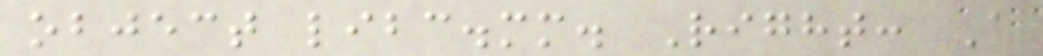object libc.mm. Right: A
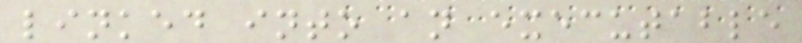linked into an executable
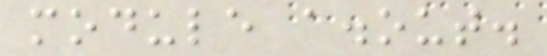module a.out.
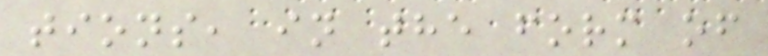tions, in the form of
